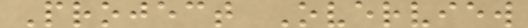Project Overview
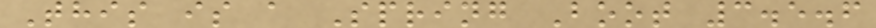This is a Spring Boot 3.5.6
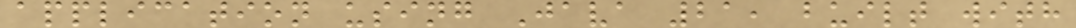application using Java 21, built with
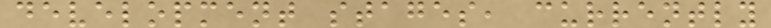development stages, currently
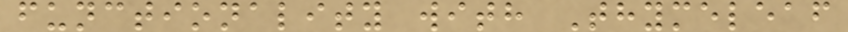functionality with Thymeleaf
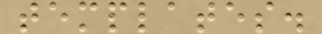templates.
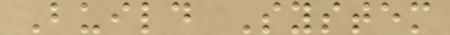Build System
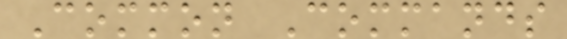Common Commands
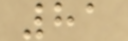81
